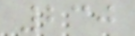230
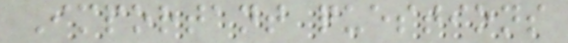Important questions
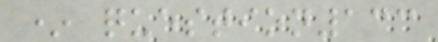* question133
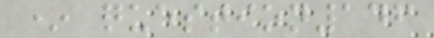* question146
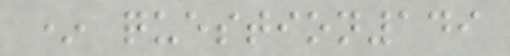* question149
